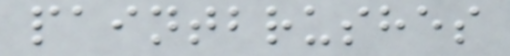paintbrushes
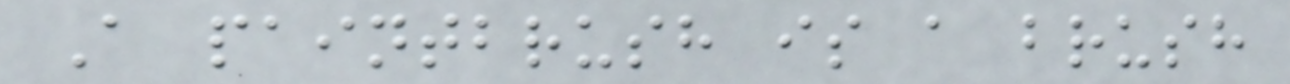A paintbrush is a brush
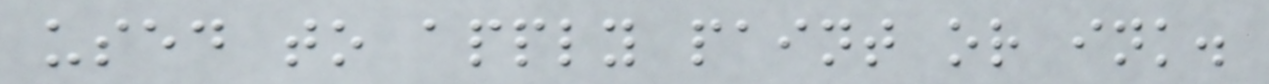used to apply paint or ink.
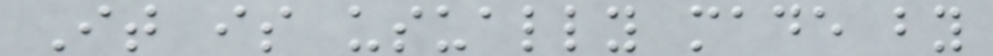It is usually made by
